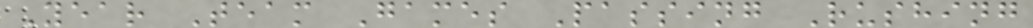Year Team Games Passing Rushing
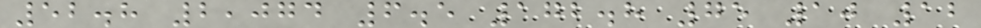52.8 2,074 6.5 172.8 75 10 12
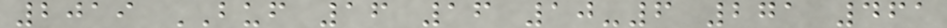2019 BUF 16 16 10-6 271 461
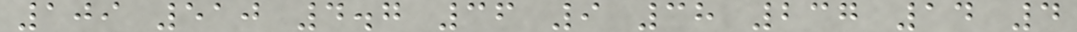109 510 4.7 36 9 38 237 14 4
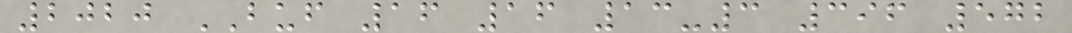2020 BUF 16 16 13-3 396 572
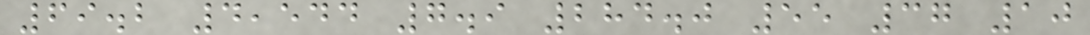69.2 4,544 7.9 284.0 55 37 10
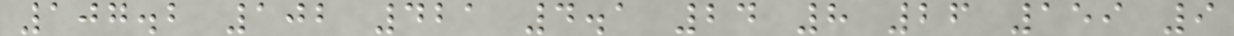107.2 102 421 4.1 24 8 26 159 9
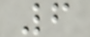6
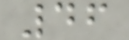46
